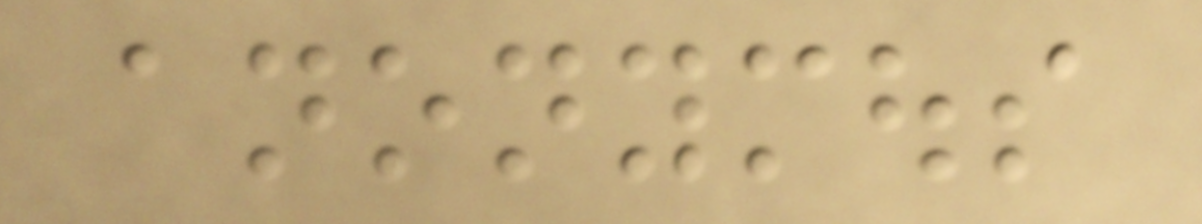anonymous
